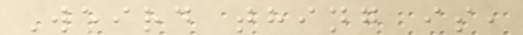Weird thing is,
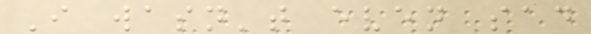I wasn't even sad
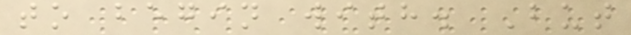to begin with. But
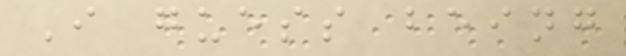I guess being
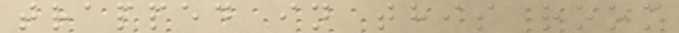trapped in this room
